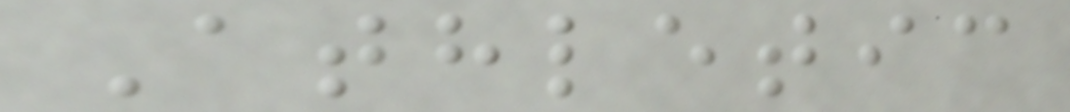Athletic
